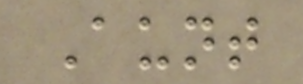Aunt
